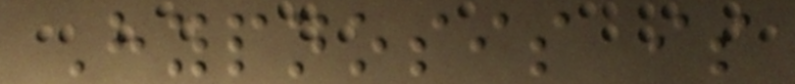Hypnosis is
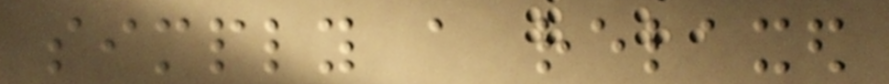simply a relaxed
